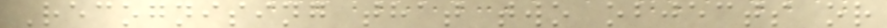Recognising that two objects or
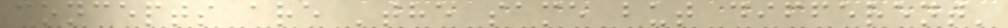concepts are 'the same but different'
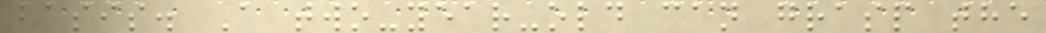basis. A two-year-old can grasp the
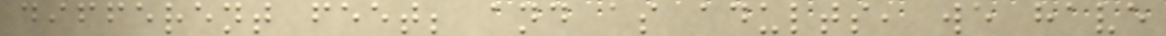different feet; and as adults, we have
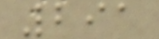291
